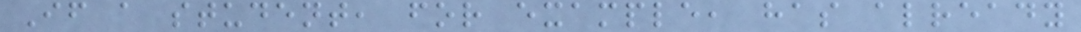If a student, for example, has already
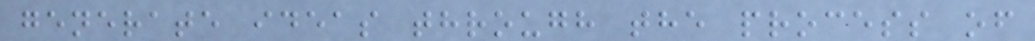generate ideas through the process of
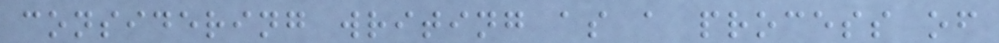considering writing as a process of
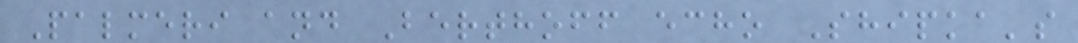Palmeri and Berthoff echo Shipka's
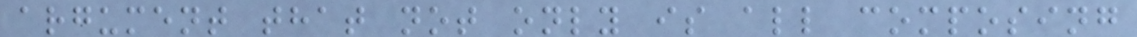argument that not only is all composing
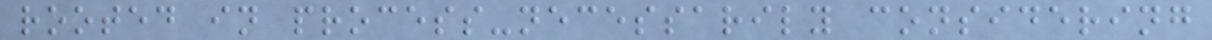rooted in process-necessarily considering
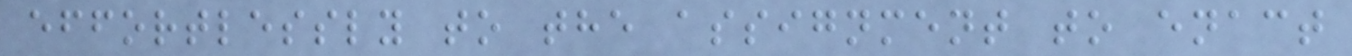effortlessly to the assignment to enact
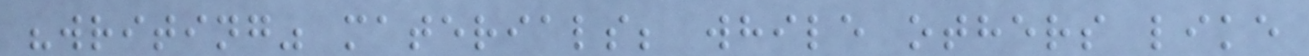"writing" materials; while others like
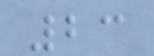23
